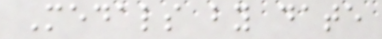Medals by date
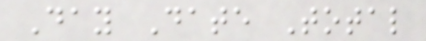Day Date Total
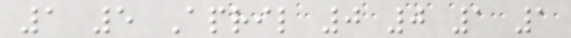1 5 April 0 0 1 1
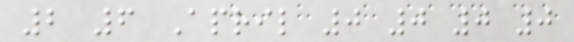2 6 April 0 0 0 0
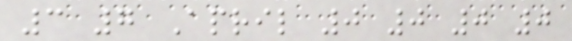3 7 April 0 0 0 0
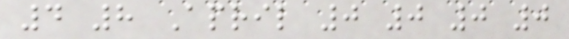4 8 April 0 0 0 0
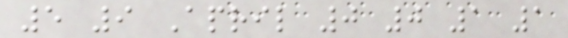5 9 April 0 0 1 1
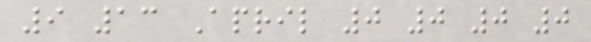9 13 April 0 0 0 0
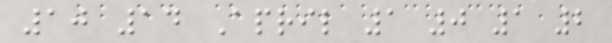10 14 April 1 0 1 2
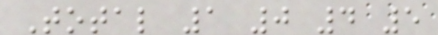Total 1 0 4 5
